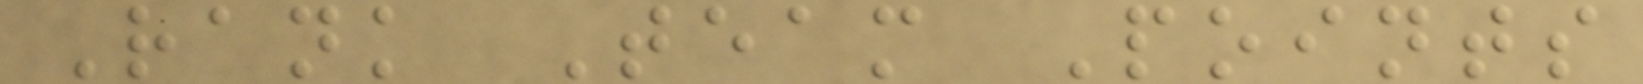Rank Team Points
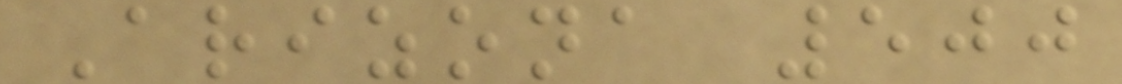Arizona 500
